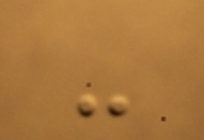-
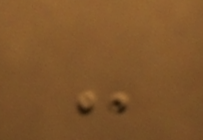-
